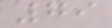79
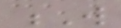W
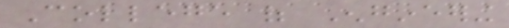College of Engineering
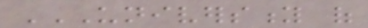UNIVERSITY OF
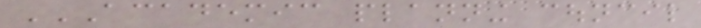ACADEMIC PLANNING COUNCIL
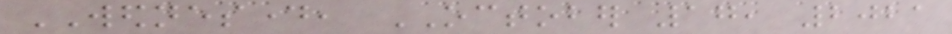WEDNESDAY, OCTOBER 17, 2021
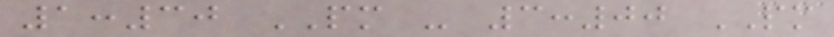1:30 PM - 3:00 PM
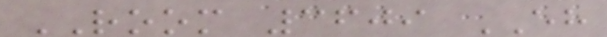ROOM 3609 EH
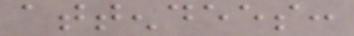attendees:
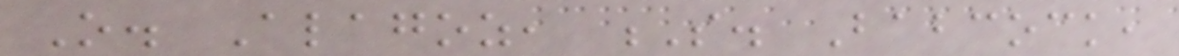O. Alagoz, S. Babcock,
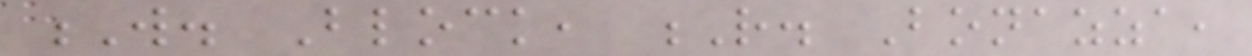W. Block, R. Bonazza,
